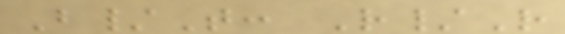B/T: R/R
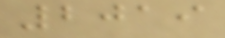2019
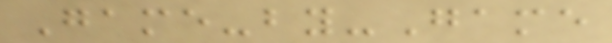Game-by-Game
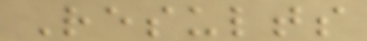Results
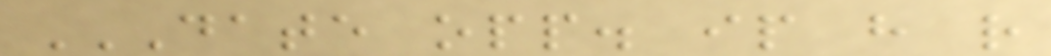DATE OPP. IP H R
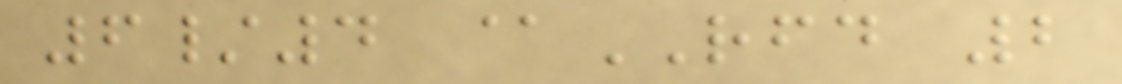6/4 @RFD 2
